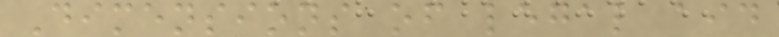Dimensions of legal aid
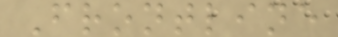Frontline
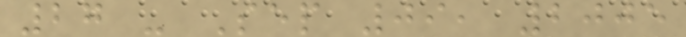27 - Sep 09, 2005
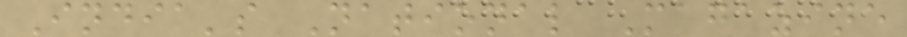India's National Magazine
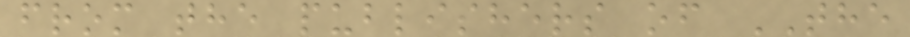from the publishers of THE
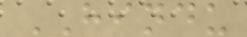HINDU
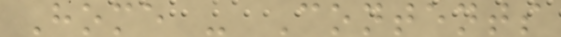Home - Contents
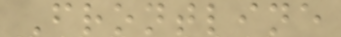Frontline
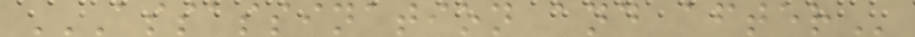ASSASSINATION AND AFTER
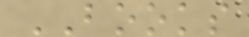BOOKS
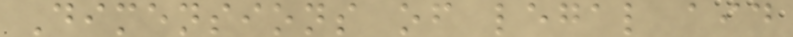Dimensions of legal aid
